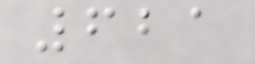621
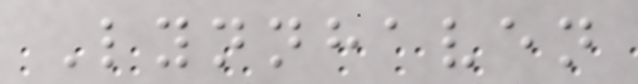Lynnhaven
